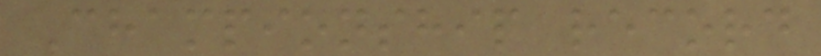Championship record
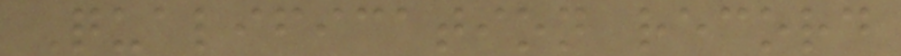Qualification record
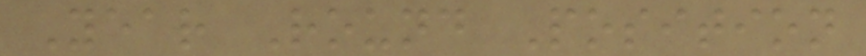Year Round Position
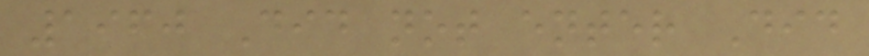1960 Did not enter Did
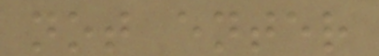not enter
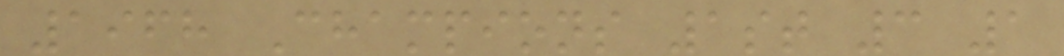1968 Champions 1st 3 1
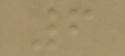6
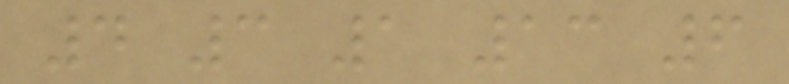4 3 1 13 6
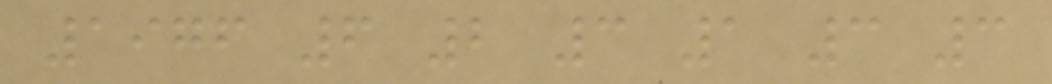1976 6 2 3 1 3 3
